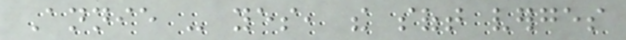Annie - yes, the soft verges
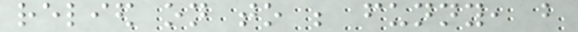relied on to be funny, but
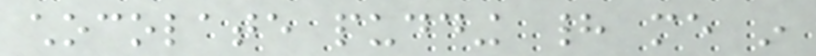chocolate pudding had me in
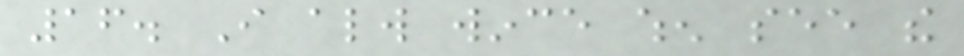16. I always wince when see the
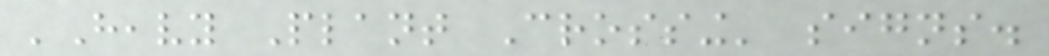'Heavy Plant Crossing' signs.
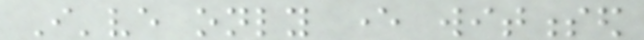I've only ever witnessed
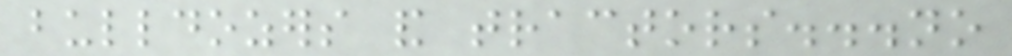bulldozers and tractors...no
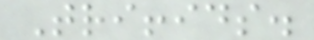Triffids.
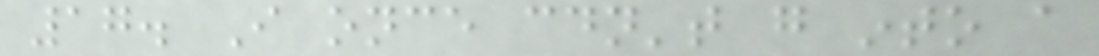17. I once couldn't go into a
